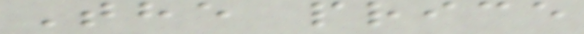The price
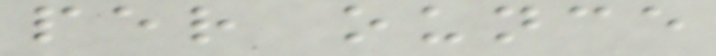per ounce
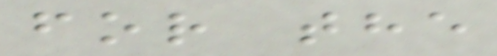for the
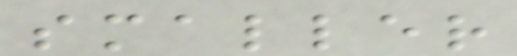smaller
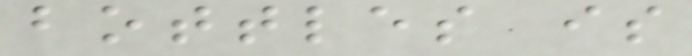bottles is
